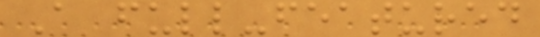A full-featured
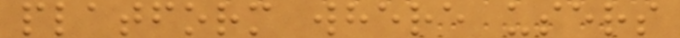platform where users
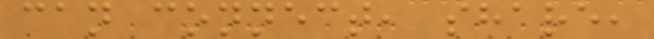can connect, share,
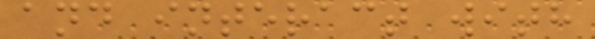and interact with
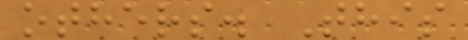others. This
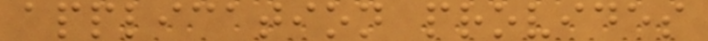application provides
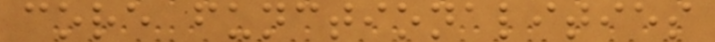core functionalities
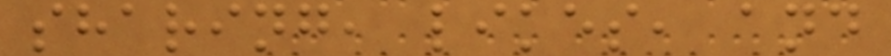sharing, likes, and
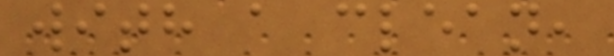with a clean,
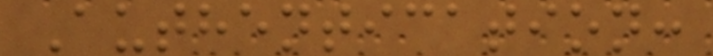Authentication:
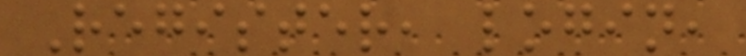Register, login,
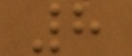8
